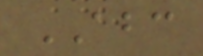ABC
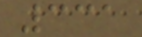331
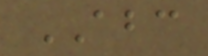ABC
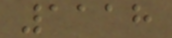1118
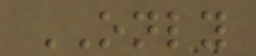ONLY
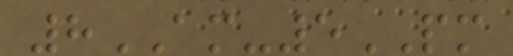8AM-5PM
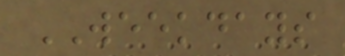WEEKDAYS
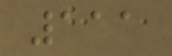111
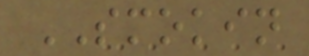SMOKIN
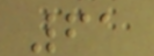61
